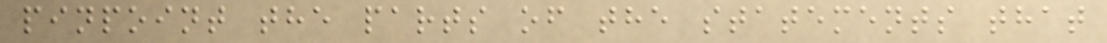pinpoint the parts of the statements that
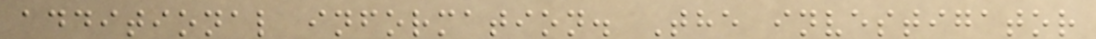additional information. The investigator
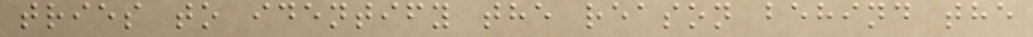tries to identify the reason behind the
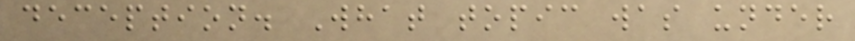deception. What topic was under
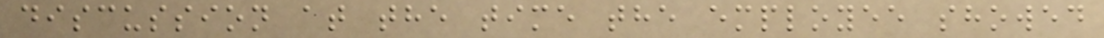discussion at the time the employee showed
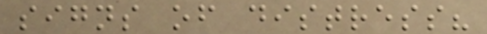signs of distress?
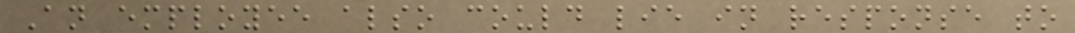An employee also could lie in response to
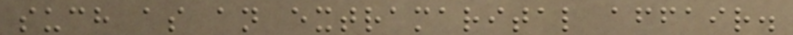such as an extramarital affair.
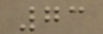73
